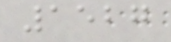1527
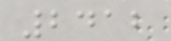2412
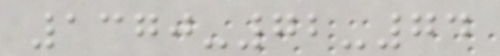1370-72-74
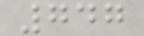747
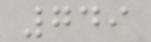749
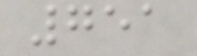751
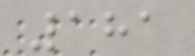181
